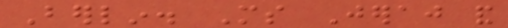Berlin. Ms Jeraj and
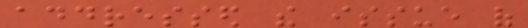addressed the issue of
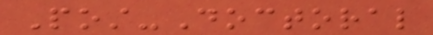Post-Doctoral
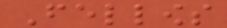Fellows
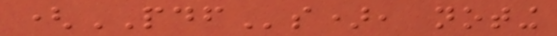(PDFs), noting
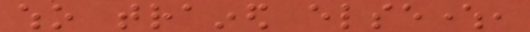who trained elsewhere,
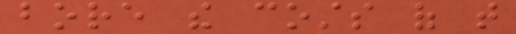bore the costs of that
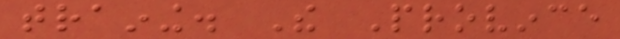training. The Province
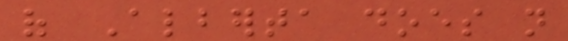of Alberta does not
